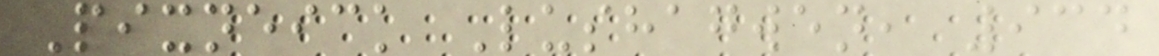Pixneick Lushagwen, 934
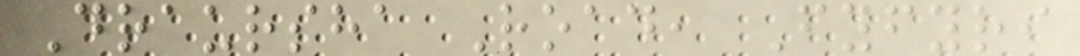Draursha Road, Fyfyri
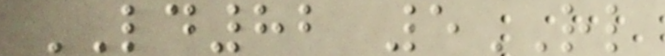LD82 5RL
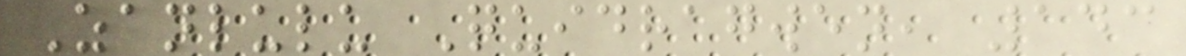Zanlulu Quidragwen, 143
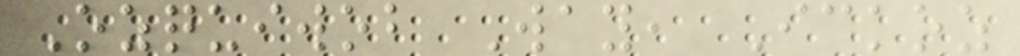Ozquiwob Way, Ickoz
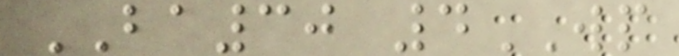BA30 4WP
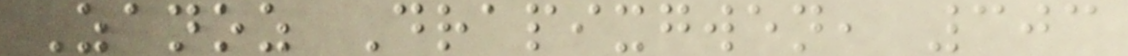Zanoz Drapixgwen, 303
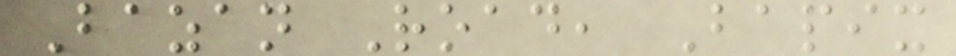Bazan Road, Bapix
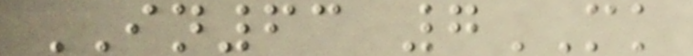IN63 7MK
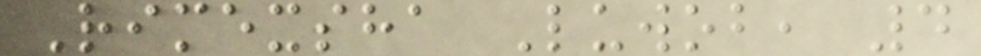Rimexsha Luwob, 4
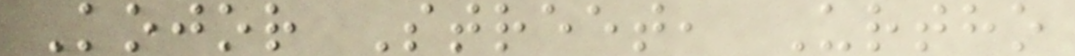Kojor Street, Urtho
